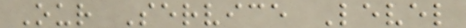Our Service Level
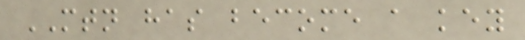MTN has become a key
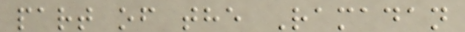part of the Ramadan
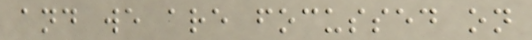and we are focussed on
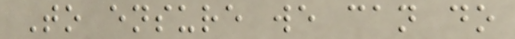To ensure we can do
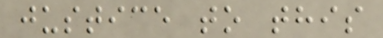justice to this
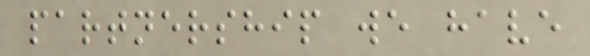partnership we have
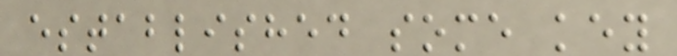established some key
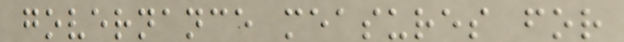governance measures for
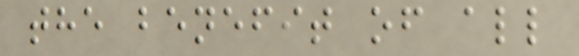the benefit of all
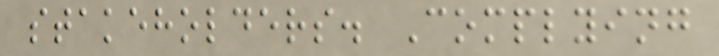stakeholders. Complying
